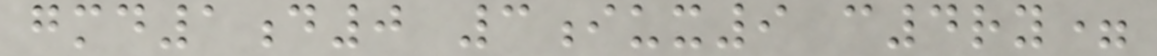gmd1d0 3iux9 c4ry=
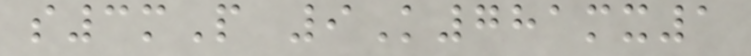s3mP 9K781mx1
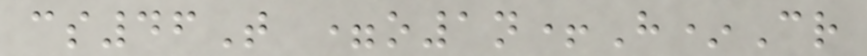cs46T =o1n+H*Cr
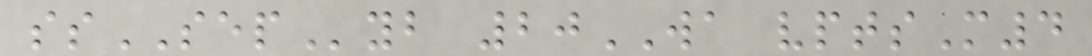ssSEPyb 20WA vptsM4
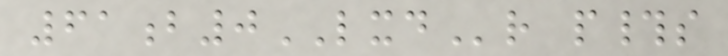61b0LXDr p#s
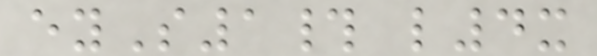eyS1# l4x
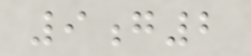9g2
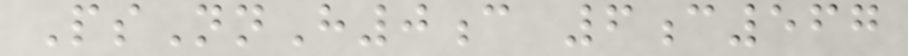PsNnH0c 6c567
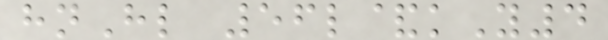hnHl 56l&kY4
